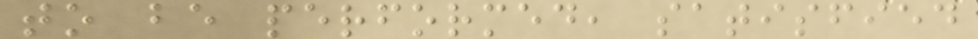to be performed, satisfied
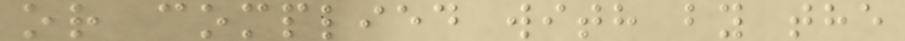or complied with by the
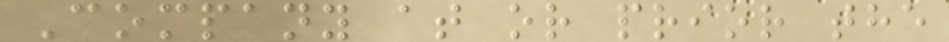Company at or prior the
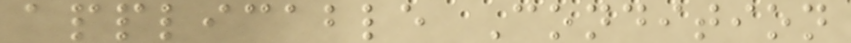applicable Condition
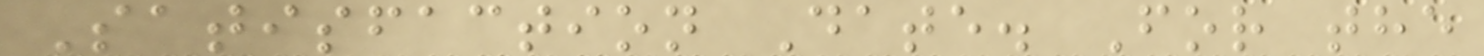Satisfaction Date. For the
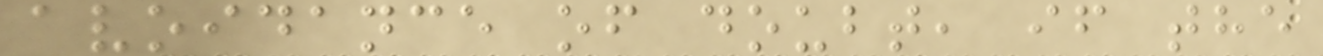avoidance of doubt, if the
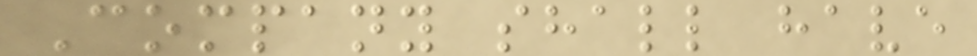Company shall have
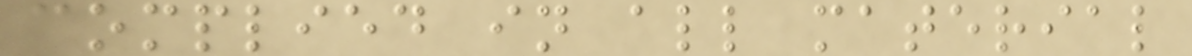complied in all material
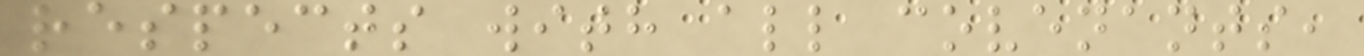respects with all covenants,
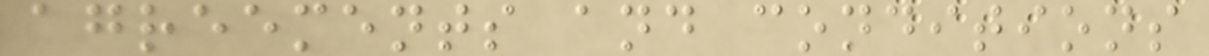agreements and conditions
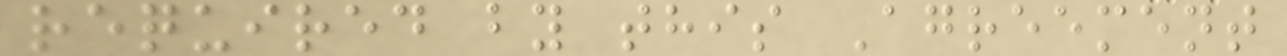required by this Agreement
